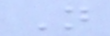N
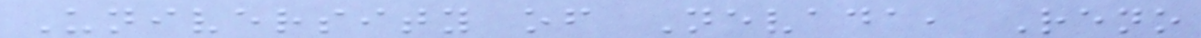University of Nevada, Reno
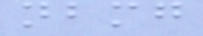nbmg
